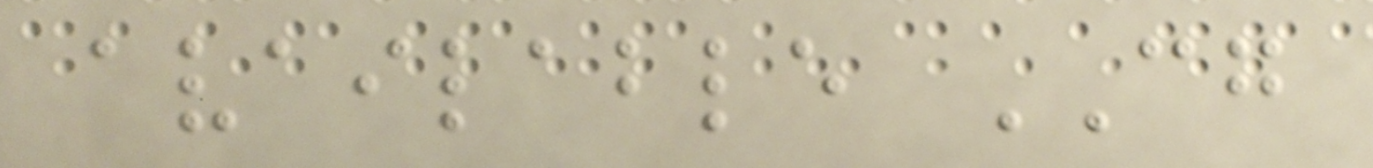available CG
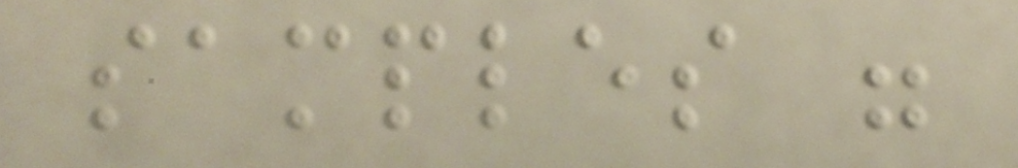samples were
